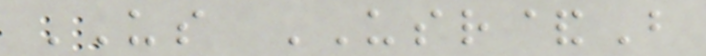US USR&B
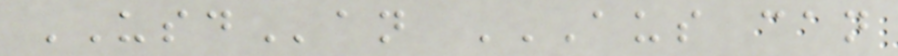USDan AUS CAN
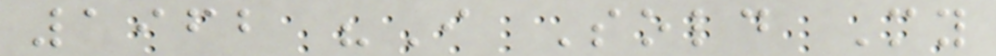1962 "I Sold My
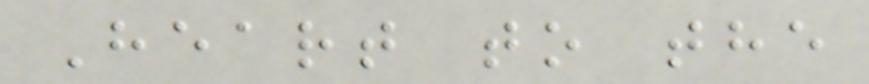Heart to the
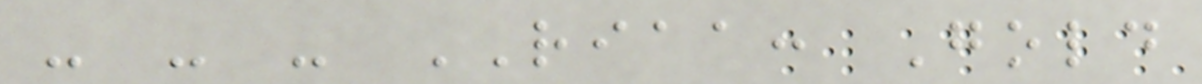- - - RIAA: Gold
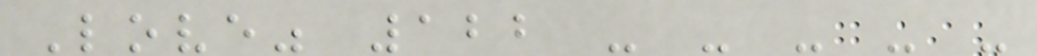Love" 122 - - - - -
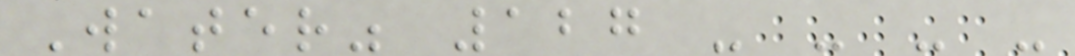Water" 127 - - - -
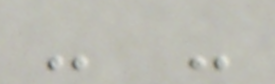- -
